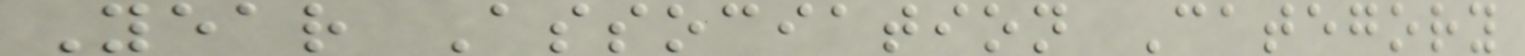Year Association Category
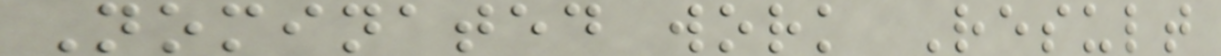Nominated work Result
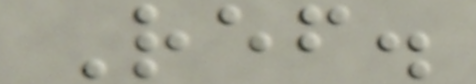Ref.
